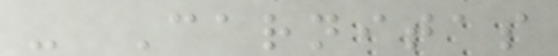- Carnitas
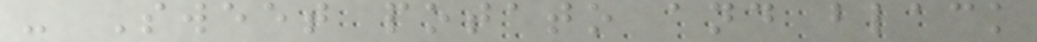- Sweet potato and black
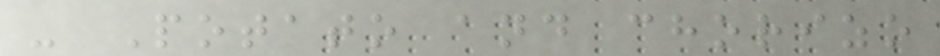- Potato and chorizo
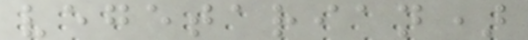vegetarian)
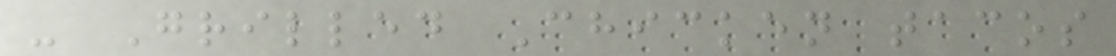- Grilled Chicken tacos
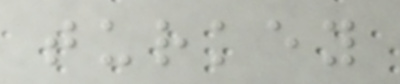turkey
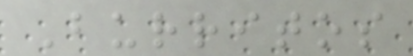Burritos
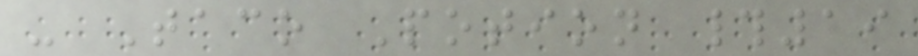- Taco Potion #19
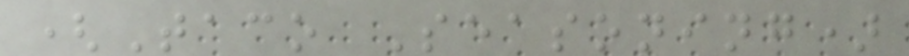(Taco Seasoning)
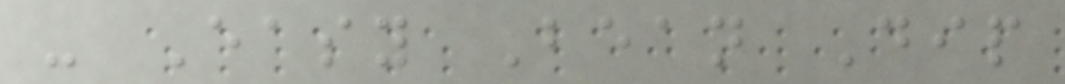- Easy Bean Dip
